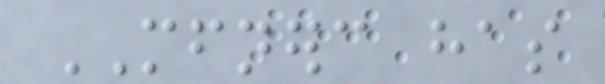MFNERC has
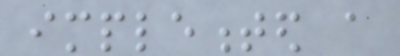implemented a
